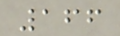166
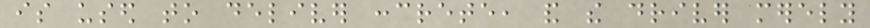is used to deliver concrete, and the driver merely
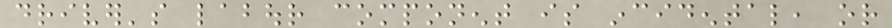driver's labour component is incidental, or
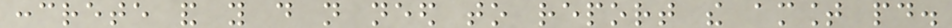concrete and you do not need to report the amount paid.
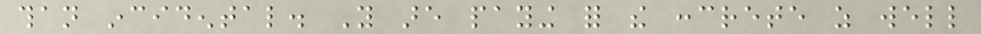than incidental. You are paying for the concrete as well
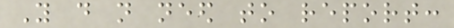You do not need to report:
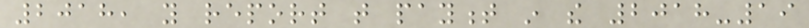2018, you report that payment in the 2018-19
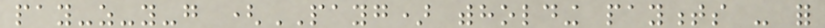pay-as-you-go (PAYG) withholding payments - for
